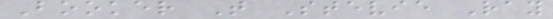Booker T Stevie Ray
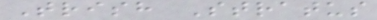Trish Stratus
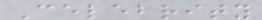Celebrity
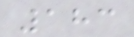183
